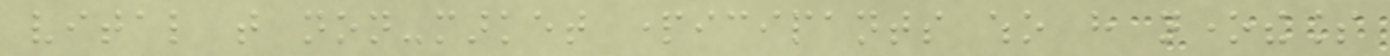vital that non-market participants who have nonetheless
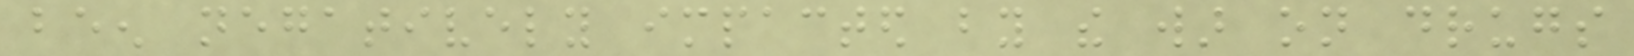been negatively impacted by the war on drugs
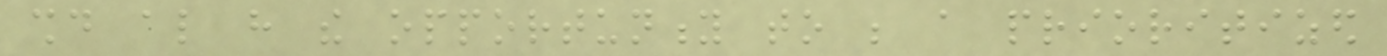should also have the opportunity to be a prioritized
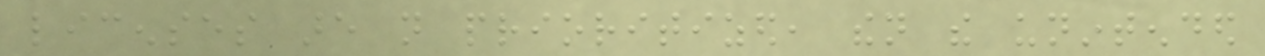licenses are not prioritized, then the unintended
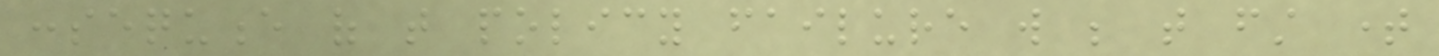consequence of that policy failure will be that first time
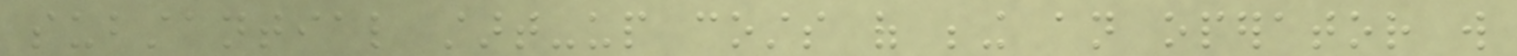substantial start-up costs of being an operator will
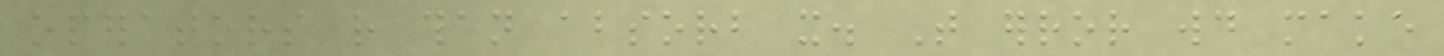operators rather than absorb it. That error would make
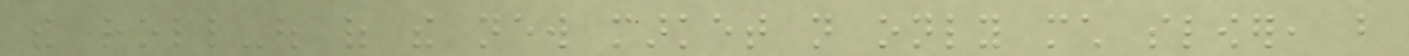the roll-out of the new market not only much slower, but
